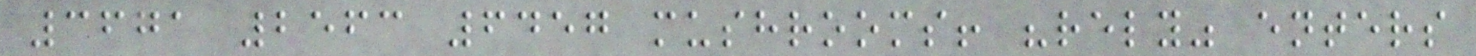3671 2563 6457 mushrooms! "rely" enters
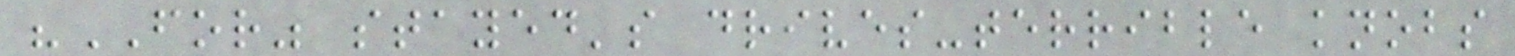"FOR" stayed's drives-terrible knobs
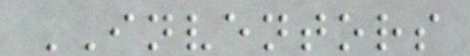INVENTORS
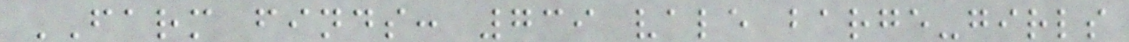FARM finds: 739 vale barge-girls
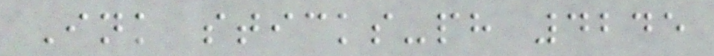Ink sticks-ph 4245
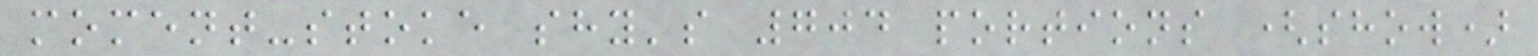moment-stoke shy's 704 portions (show)
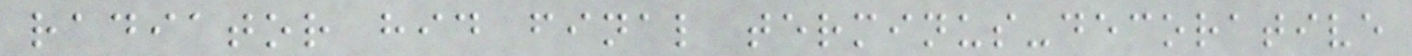radiator hid final terminus-decorative
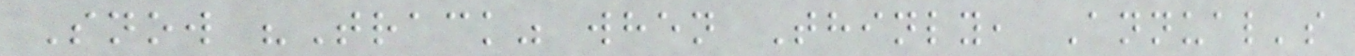Snow "Track" when Thinly, Annual's
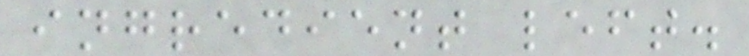ingredient left.
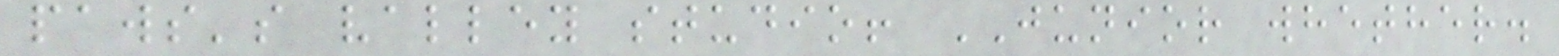paws's valley studio! JUNIOR whether.
